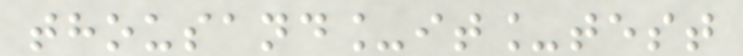thousand_it_test
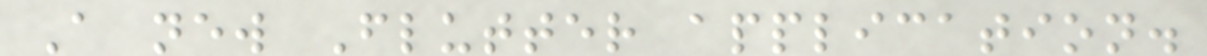A new Flutter application.
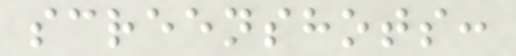screenshots:
